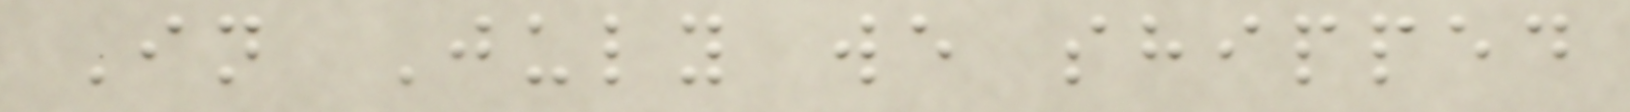In July we shipped
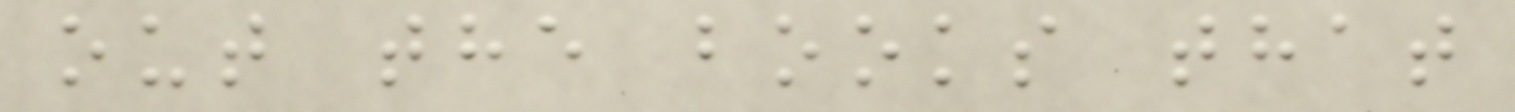out the books that
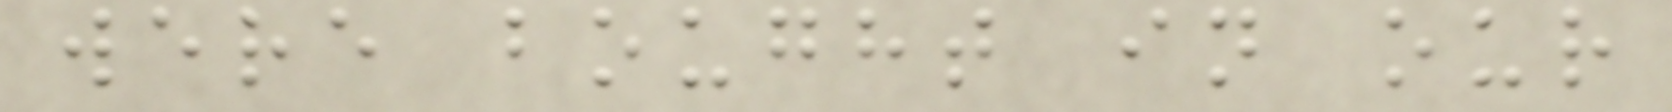were bought in our
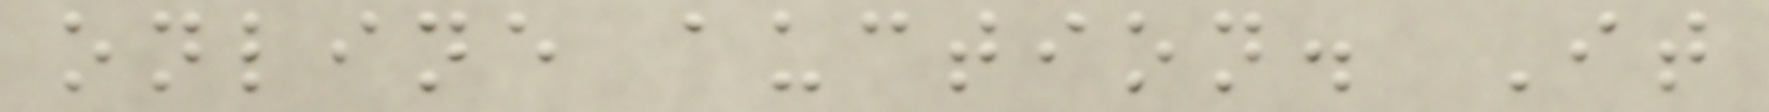online auction. It
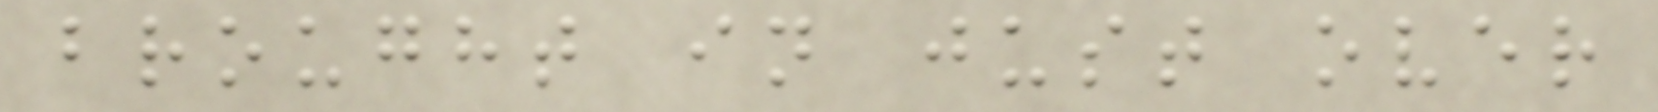brought in just over
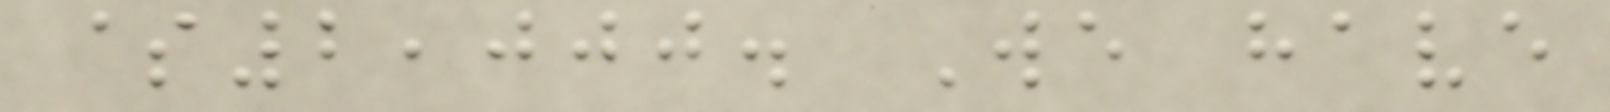$2,000. We have
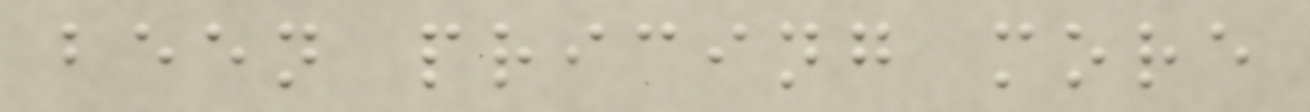been pricing more
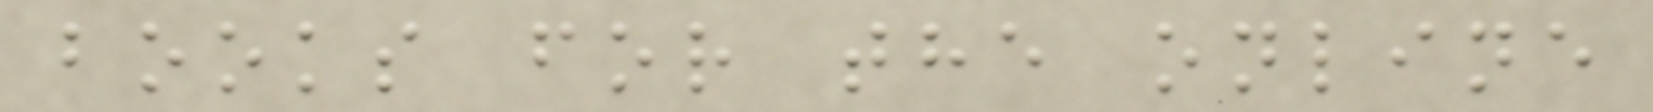books for the online
